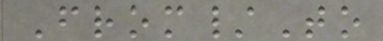From/To
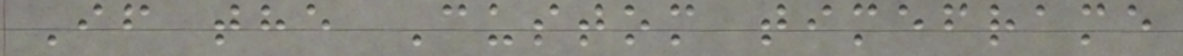If the Custom timeframe
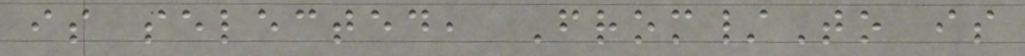is selected, From/To is
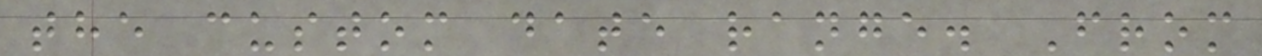the custom date range. From
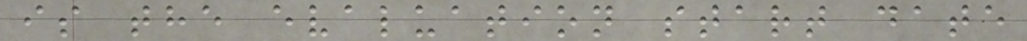is the evaluation start date
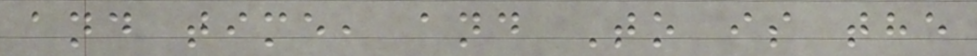and time, and To is the
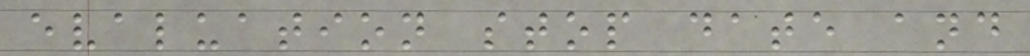evaluation stop date and
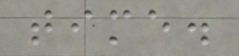time.
